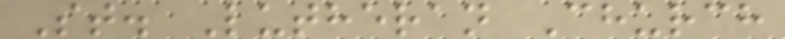St. Lutheran Church
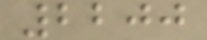2200
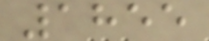1855
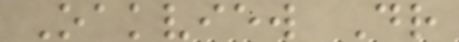Oakview Dr
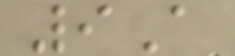9A
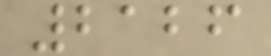2126
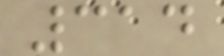314
